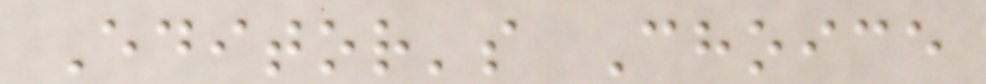Editor's Choice
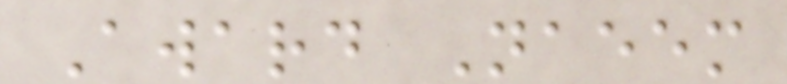Award Naeem
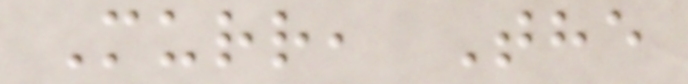Murr, The
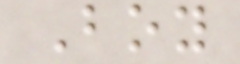Boy
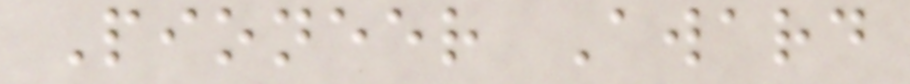Pioneer Award
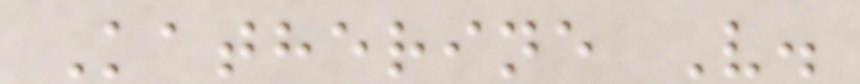Katherine V.
